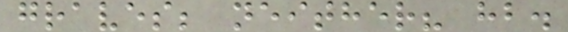graves; neither? hb.
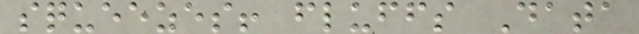squeezes! fluffs Data
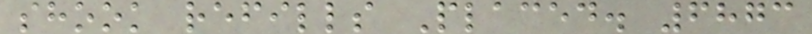shook refills Placed. 6873
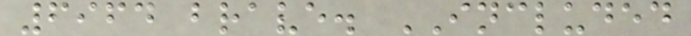6964 brave. INCLUDED
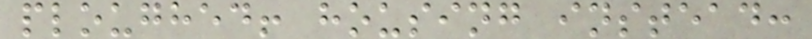ploughed! housing instead:
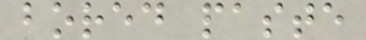bored paste
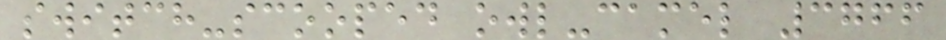switch-scooped owl-camel 3766
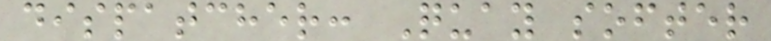dispatcher: Quay softer
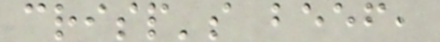crisp's beef,
